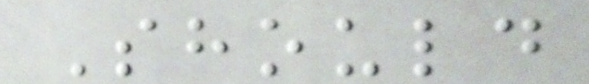Should
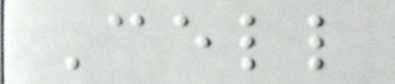Cell
